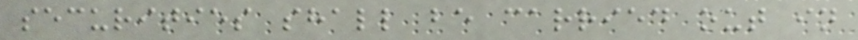securities shall be carried out in
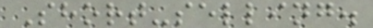Short-selling.
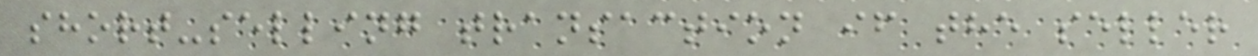short-selling transaction if the seller
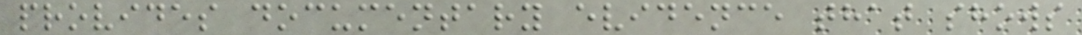provides documentary evidence that shows
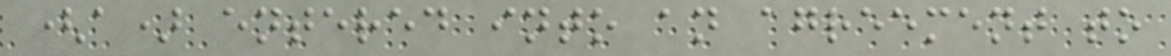(a) entered into an agreement to
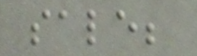sale;
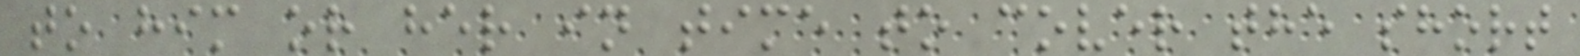to him or her in time to cover the short
